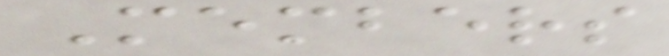Members
